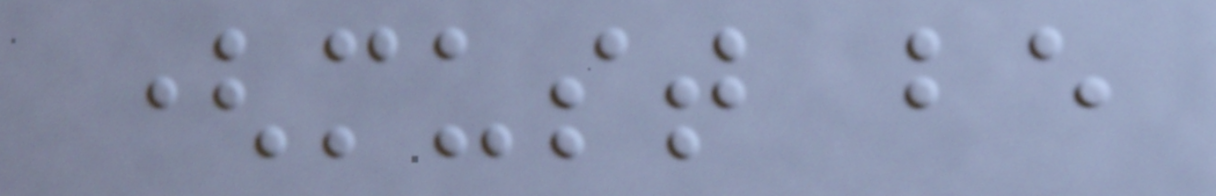(must be
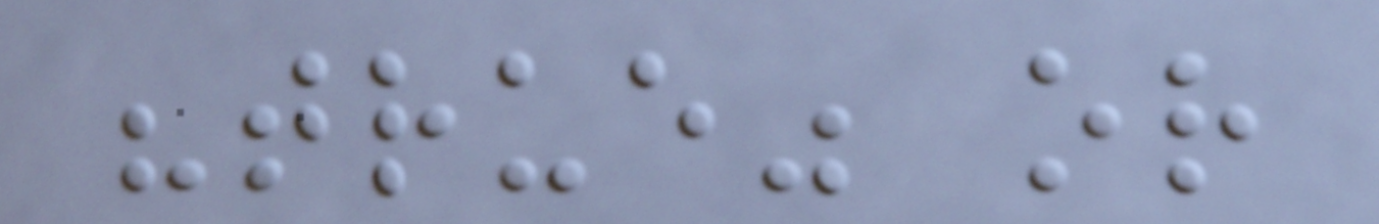"true" or
